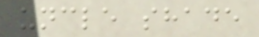uncle shade
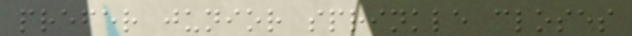prefer junior sprinkle closes
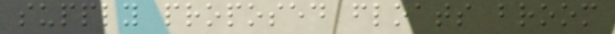supply proposed floats broom
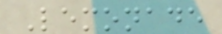Lemonade
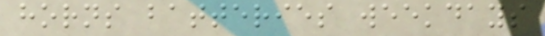horns batteries weekdays
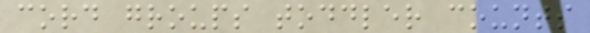cord groups toddler counts
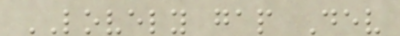LOVELY gap Dev
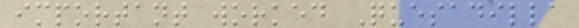important worked Quesadilla
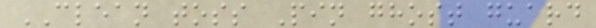CLEAN toss Pin ghost guard
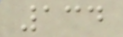134
